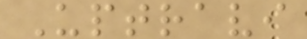Uptravi
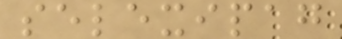selexipag
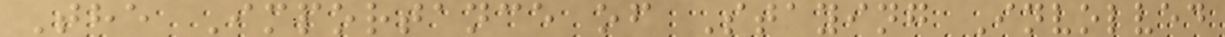The Importance of Staying Involved
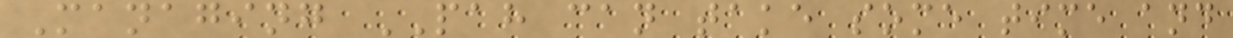Managing PAH can take some time and
